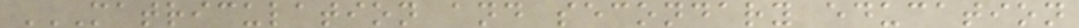MATRICULATION AND SECONDARY EDUCATION
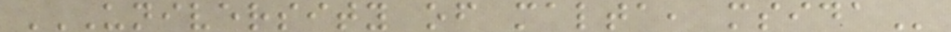UNIVERSITY OF MALTA, MSIDA
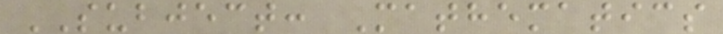SUBJECT: Mathematics
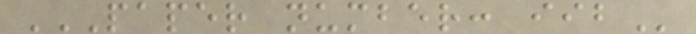PAPER NUMBER: IIB
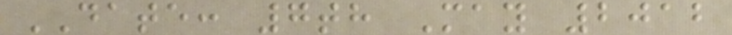DATE: 7th May 2012
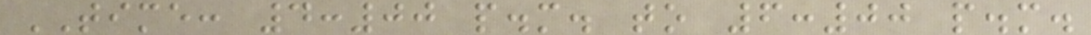TIME: 4:00 p.m. to 6:00 p.m.
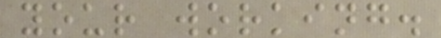your working.
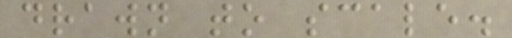drawn to scale.
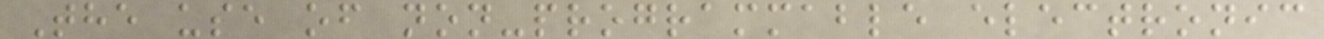The use of non-programmable electronic
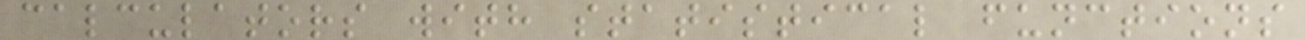calculators with statistical functions
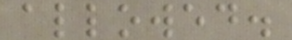allowed.
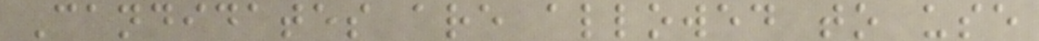Candidates are allowed to use
